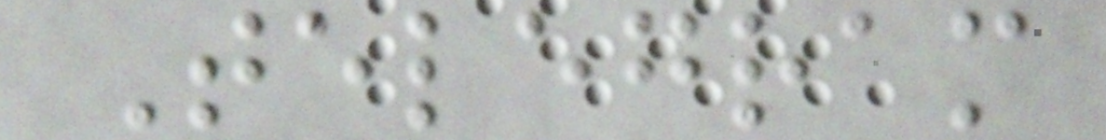Telegram
